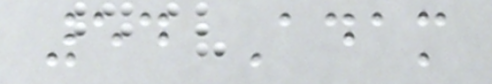54 Adam
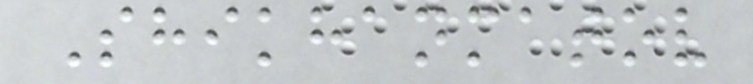Shikhanmatov
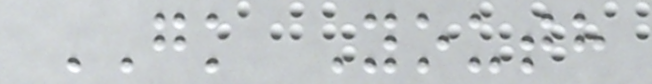GK Youth
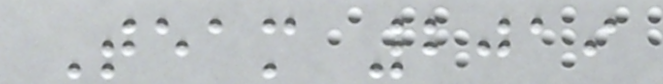Team 2019
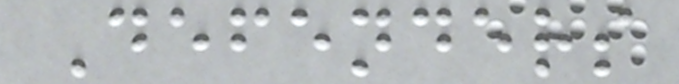Defenders
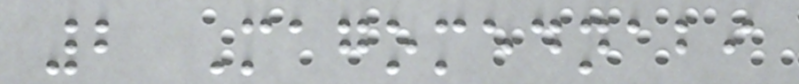2 Magomednabi
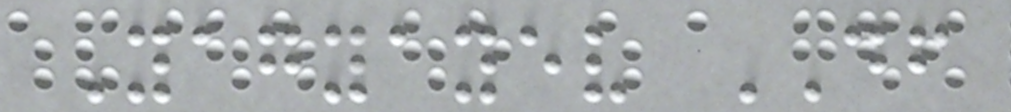Yagyayev DF
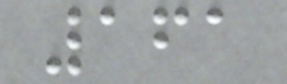161
